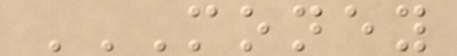MONEY
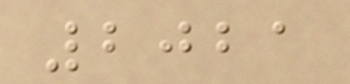2021
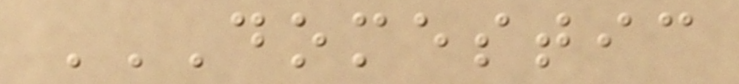DOMESTIC
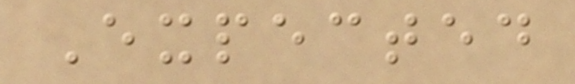Expected
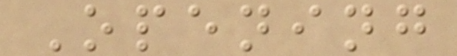Opening
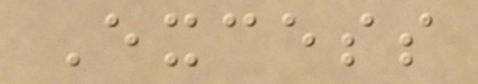Excess
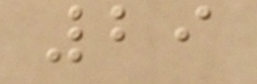29
